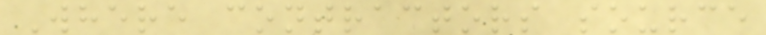Where contractors source
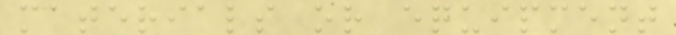materials or equipment
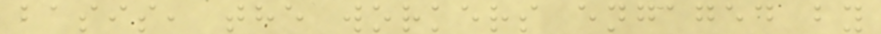basis, the workers engaged by
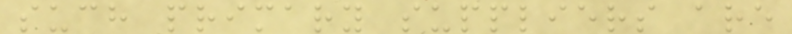such primary suppliers are
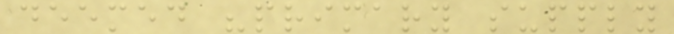deemed "primary supply
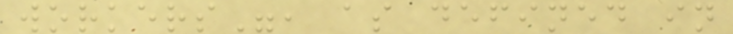workers", as defined in
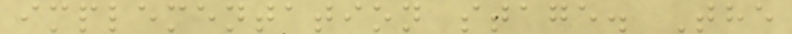implementation stage. The
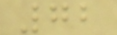72
